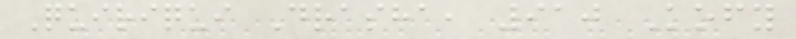Quiriqui Drasha, 910 Kofy
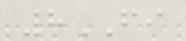8FI
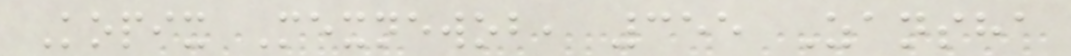Kopix Mexnewob, 355 Zansha
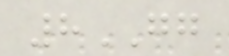8GG
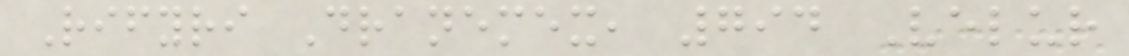Rifyri Dranemex, 794 Velur
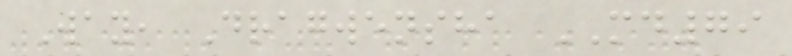Way, Dragwensha MD79
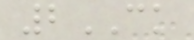2CK
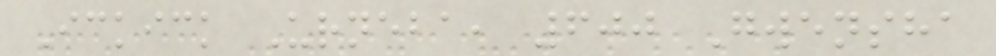Ickick Urneba, 600 Gwensha
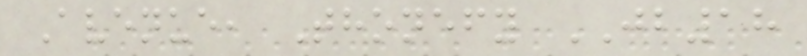Avenue, Thonefy JB18
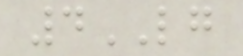4LG
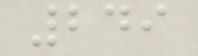249
